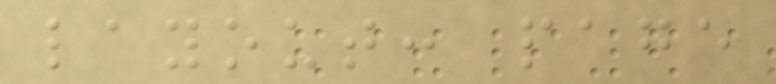layout: page
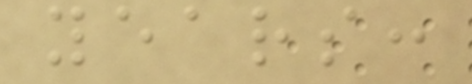years:
